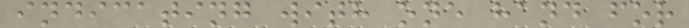indicating with one hand for
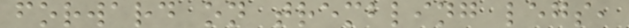forward on trembling legs,
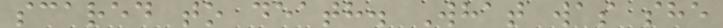scared to death. What was she
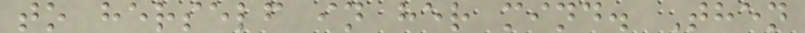to herself in her mind. Then
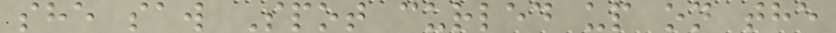she saw Spot curled up on the
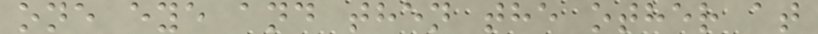one eye and then the other at
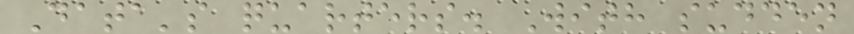Data's quarters. With sudden
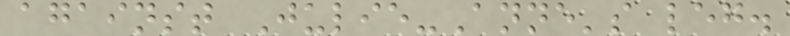against Julie-Anne's leg.
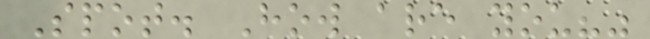Spot. How are you?"
